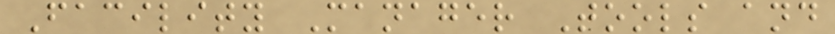Facility Manager Tools and
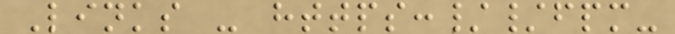Links - https://fpm-
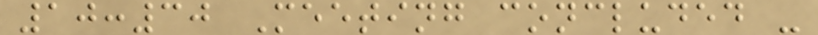10:30 Meeting concluded -
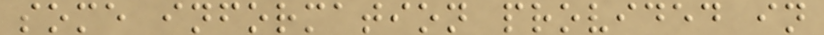some information provided in
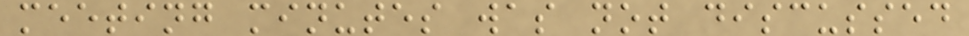meeting minutes was not discussed
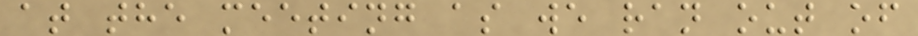at the meeting as we ran out of
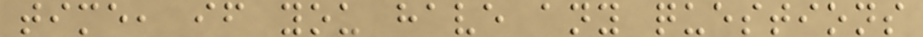time, if you have any questions
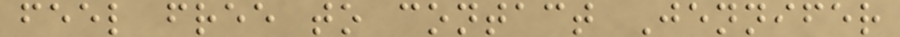feel free to contact Jennifer
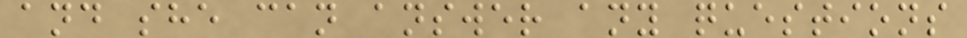and she can answer any questions
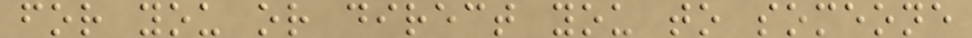for you or direct you to someone
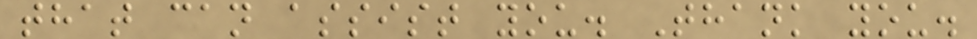that can assist you. Thank you.
